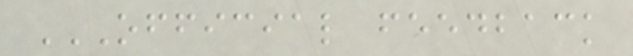OFFICIAL FEEDBACK
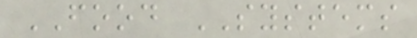FOOD SYSTEMS
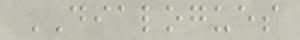DIALOGUES
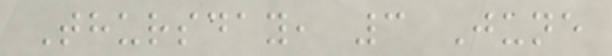Thursday, 3 June
